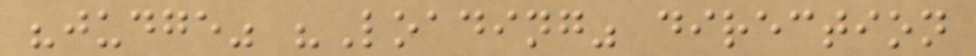"judge" "Loading" direction
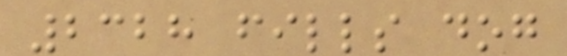2328 fills dog
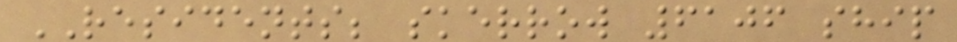RESIDENTS; skerrow 6106 ship
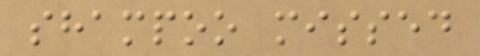shampoo missed
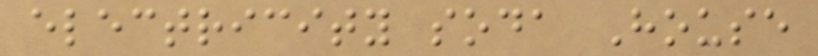electricity soda House
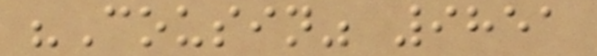"Cousin" 9851
